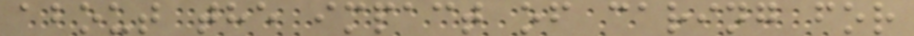about the impact of caring for
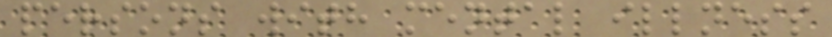persons with mental illness
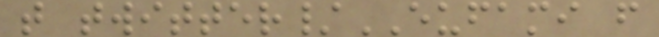t twitter/EUFAMI f
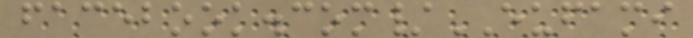facebook.com/EUFAMI
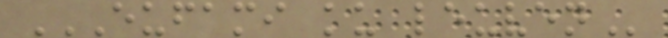EUFAMI KU LEUVEN
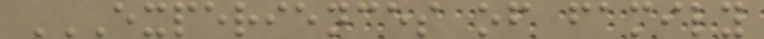EXPERIENCES OF FAMILY
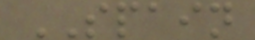SPAIN
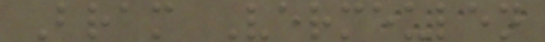Bram Vermeulen
